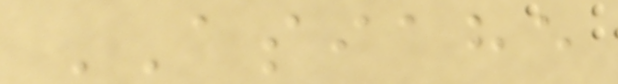ASIAHE
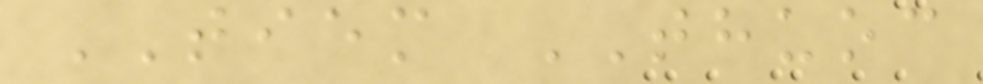TIEM THUOC
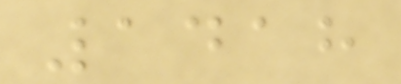1418
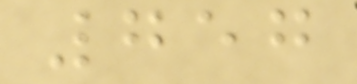757
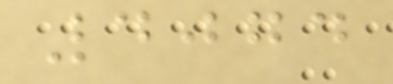4074
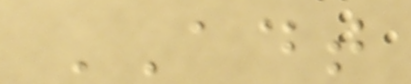ADT
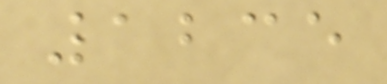1235
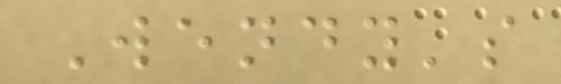Wendy's
